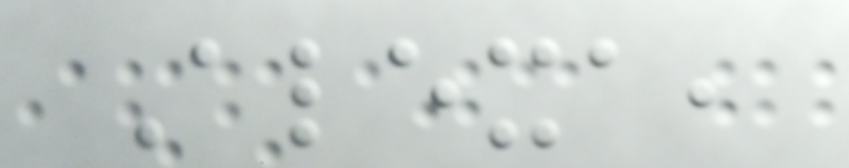Alexa,
